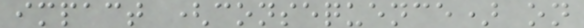impact (consequence) on
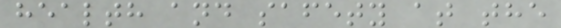health and safety at the
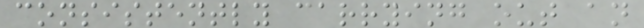consistently carrying out an
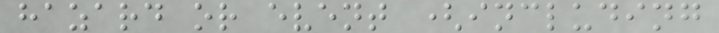hazard or event (including
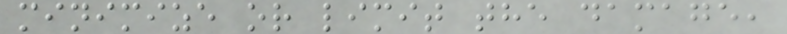minimize or limit the damage,
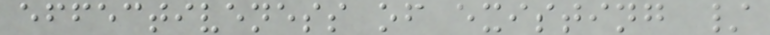effectiveness of existing /
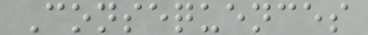Consequences
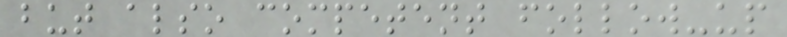but also competent follow-up
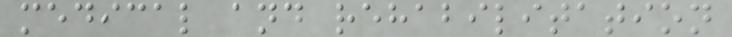medical and rehabilitation
